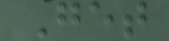Get
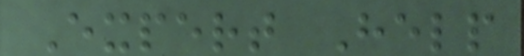Expert Help
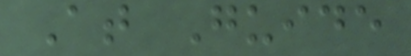At Guide
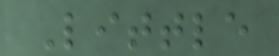Little
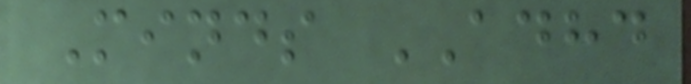Minds ADHD
